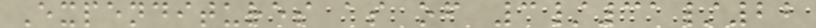Expenditures as of 3/31/22
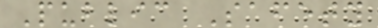Public Safety
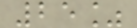25%
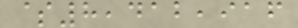$8,412,916
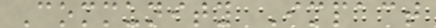Community Impact
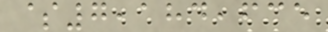$7,184,635
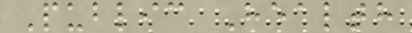Public Health
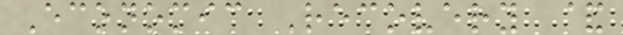Economic Recovery &
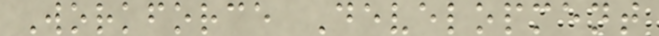Workforce Development
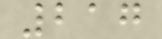217
